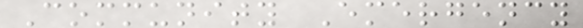Community Emergency
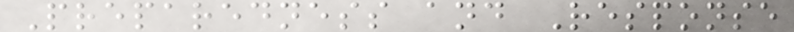Preparedness and Response
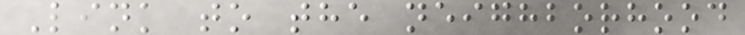Link to the neighborhood
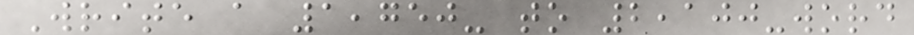Write a 1,750- to 2,100-word
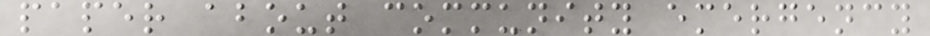paper about community emergency
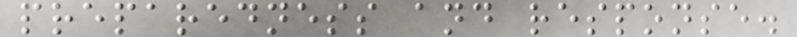preparedness and response.
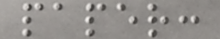paper:
